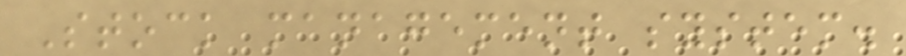Stock management system.
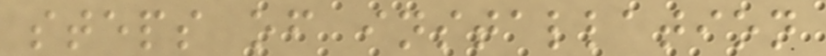steps of installation
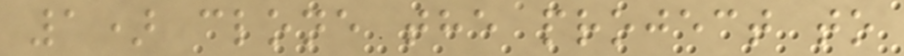1) clone the project to
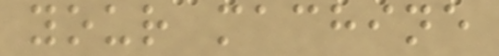your machine
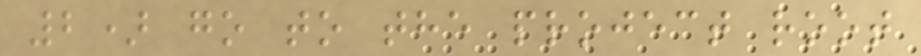2) go to the project root
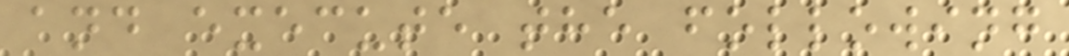and execute the following
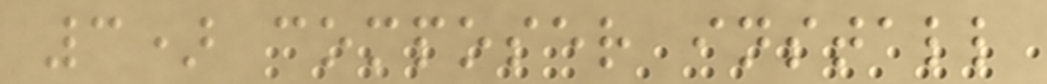3) composer install
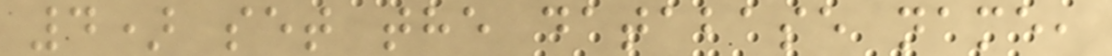4) set the database name,
